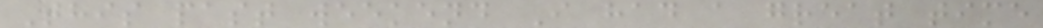This past weekend I had a great time
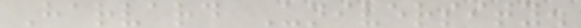Harvard University.
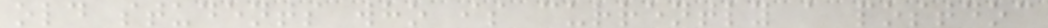old students who is currently a postdoc
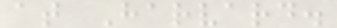at Harvard.
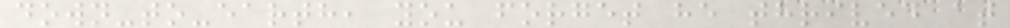down-to-earth, you forget he thrived at
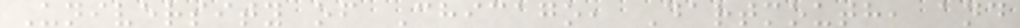University of Chicago, Dartmouth, and
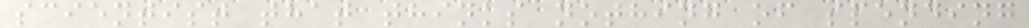scientist that thinks nothing of spending
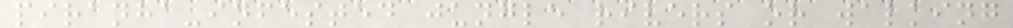piranha-infested jungle rivers or walking
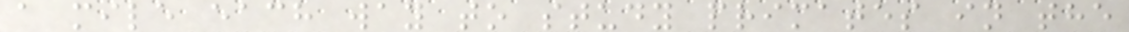a mile each way to study primates in the
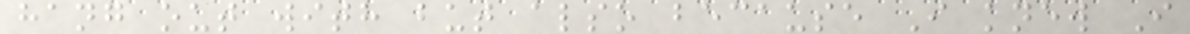hang out with but also because I knew I
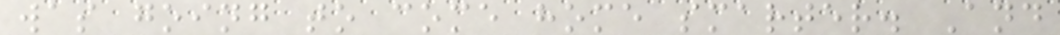was going to come home smarter. And
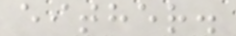either.
